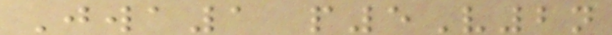Jwa1 p5V2n
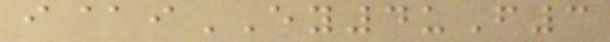i@iEY4uF3
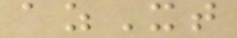azXt
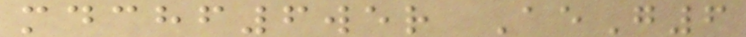mdchf6wer AeG6
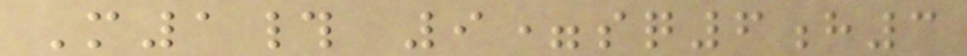M1# 9=sq6h3
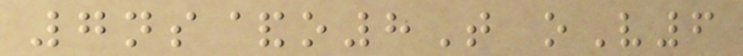7ns&o8T oV6
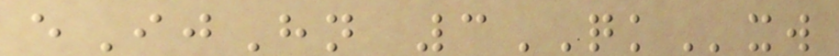eIjHn 3QKxw
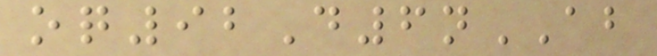oq92D6nAB
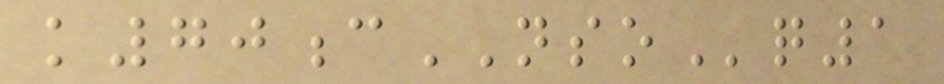k70cNSOq1
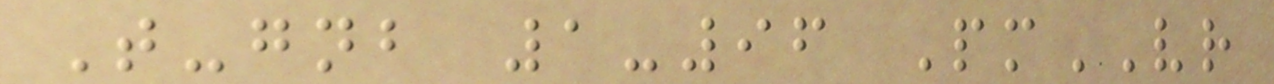T-gnb 1-96 PmVR
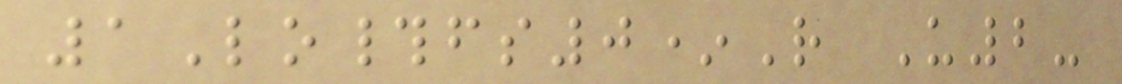1Lo#fs0*R U2-
